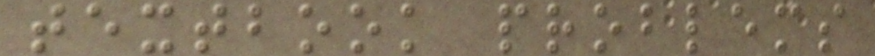textbook problems
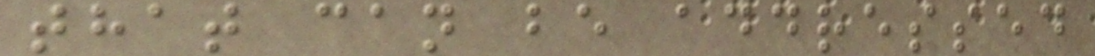that can be addressed
